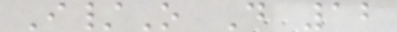I/O D 12
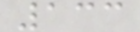133
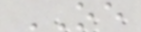OE
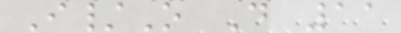I/O D 11
